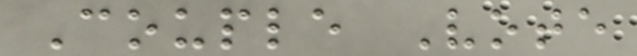Couple Vote
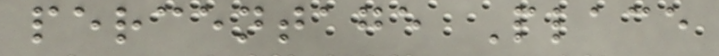percentage Place
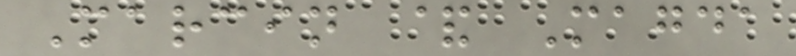Marcin & Magda
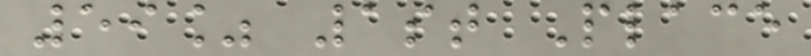59% 1st Place
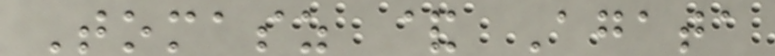Tomasz & Agata
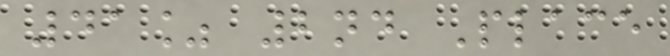41% 2nd Place
